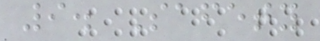9. Safety
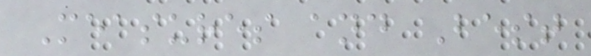Measures and Best
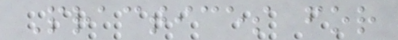Practices for
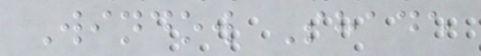Window Shade
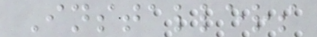Installers
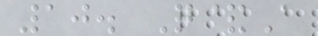10. Q&A
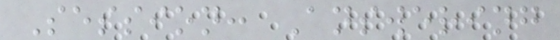Session: Answering
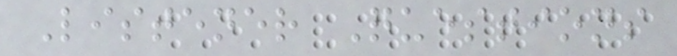Listener Questions
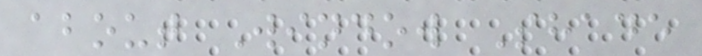about Window Shade
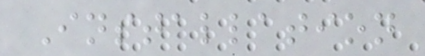Installation
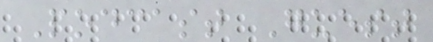Podcast Guest
